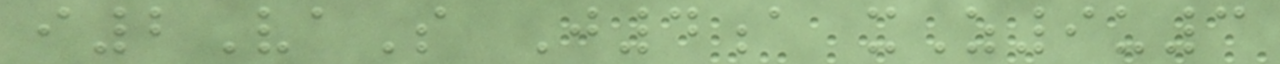i2VaS J4a xZ9u3
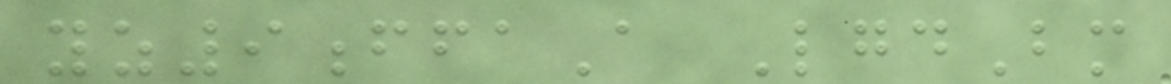yz9ffaA LgdBm
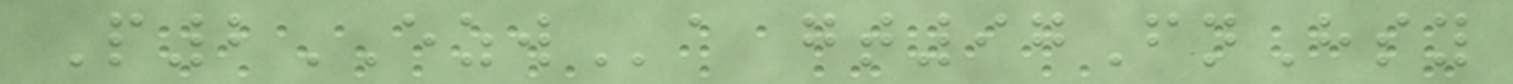P2EZWa gt97FnHsy
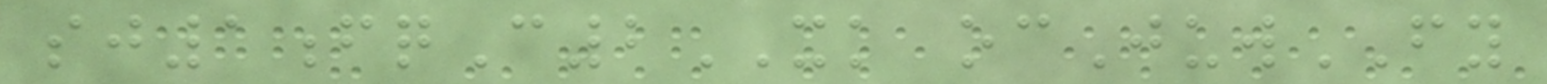sj1fqC2XK ocJuwFY
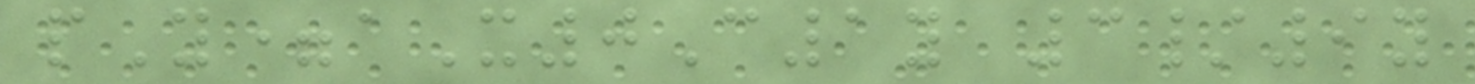pY=aX0C1y 3/9y
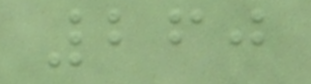260
